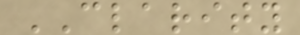CLARITY
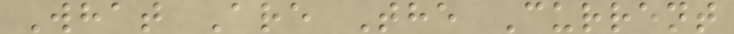What Are The Current
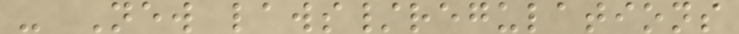- New laws/regulations
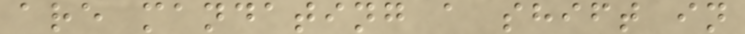are mandating a shift in
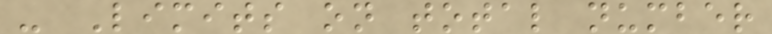- Limits on total number
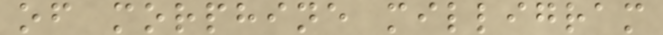of morphine milligram
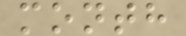month
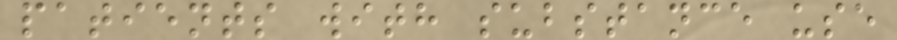patients with substance use
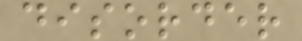disorder
